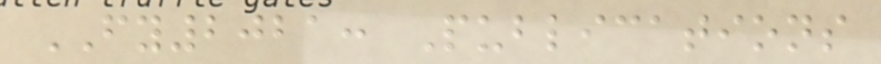FY2021: Publications
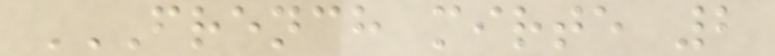FRENCH MIRTE 2
